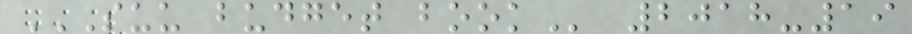SUU BUDGET BOOK 2018-19
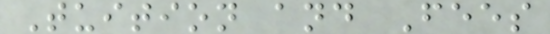Tuition and Fees
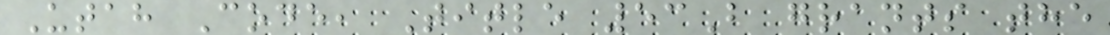Utah Code, Title 53B grants the
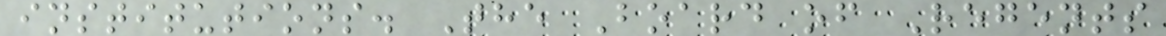institutions. The Board of Regents
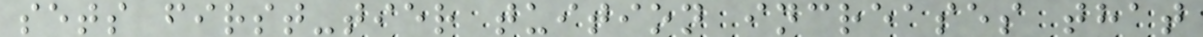sets first-tier tuition increases that
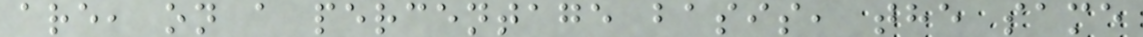are, on a percentage basis, the same
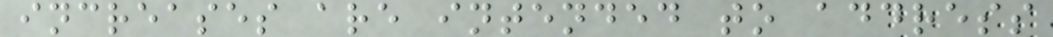increases are intended to address
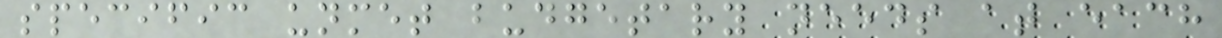specific unmet budgetary needs at each
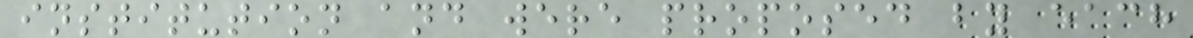institution and were proposed by each
